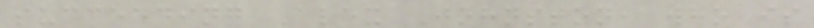succeeding Alex Johnston, who is
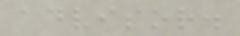advisor.
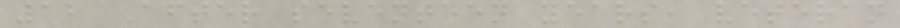12 After seventeen years, veteran
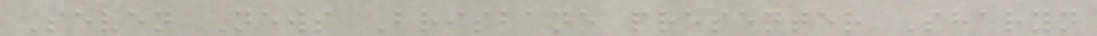Seven News Brisbane presenter Sharyn
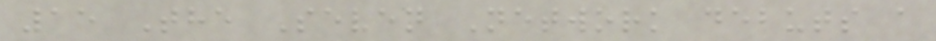15 The Seven Network debuts a
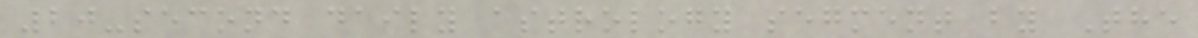20-second daily astrology segment by The
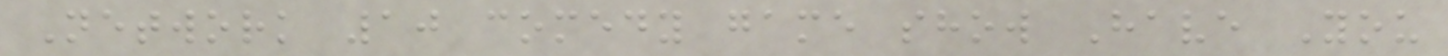Network 10 comedy game show Have You
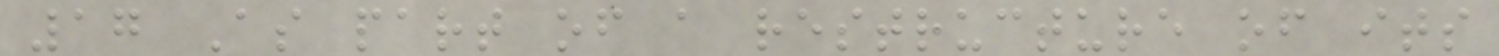17 As part of a restructure of its
